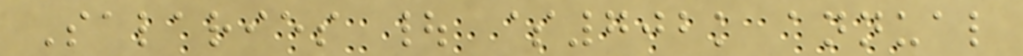Salaries | $702k annual
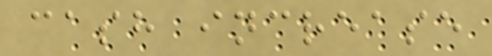cash increase
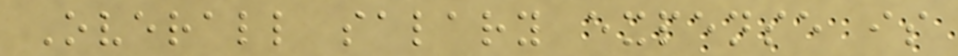Overall salary expense is
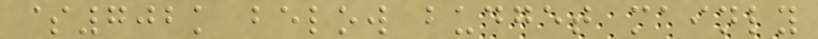$702k below budget mainly
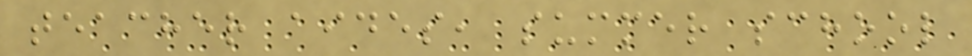teacher aides, summer school
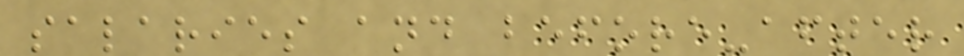salaries and before-after
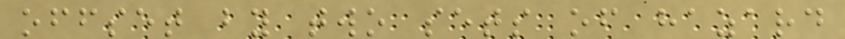offset by two sets of hazard
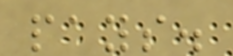pays.
